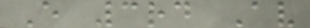E 3rd Av
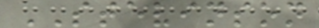STEVINSON
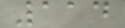114
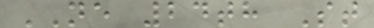NE 24th St
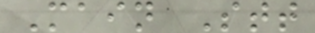Main Stt
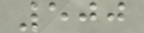500
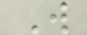W
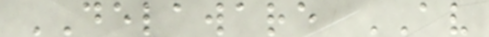DELAWARE AV
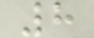8
